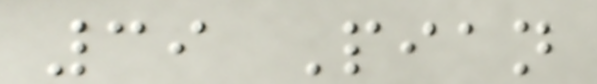39 Pian
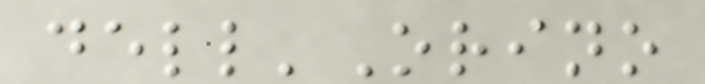dell'Orino
